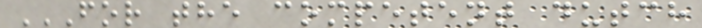FOR THE COMPETENT DUTCH
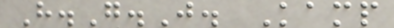H.G.J. Kamp
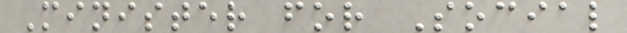Minister for Social
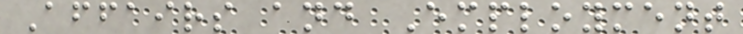Affairs and Employment
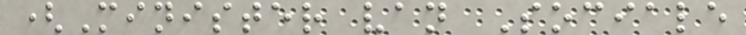(Minister van Sociale
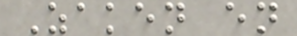Zaken en
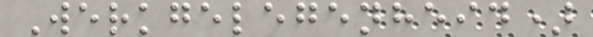Werkgelegenheid)
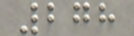278
